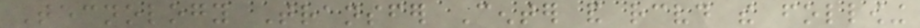Tecnology Transfer Center and received the following
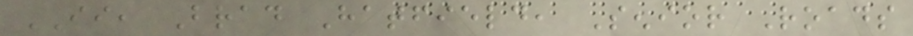II, Brad Hatfield, Senior Roads
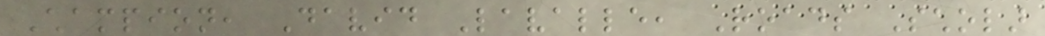Champion, David Lavalle, Roads Scholar
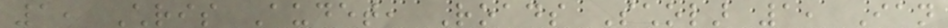1, Chris Audet, Roads Scholar 1, Ian
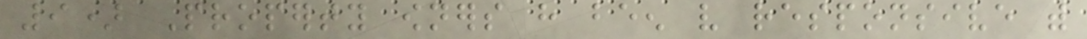9) Property owners have been very responsive with
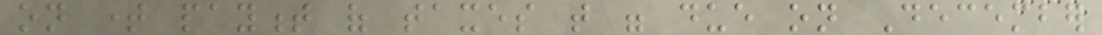on time payment of taxes that were due on December
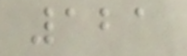121
